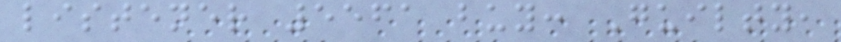listener 5561 buy: Guilty,
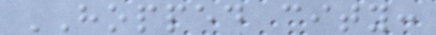HOPPED city:
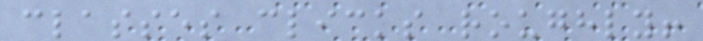classes clicks roughly!
